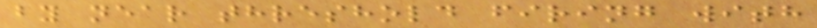by near threshold firing with
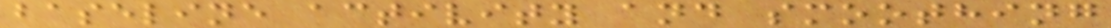baseline activity and smoothing
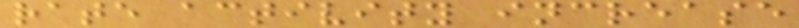rate activity increase
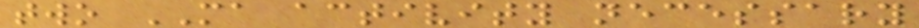two MA activity necessary
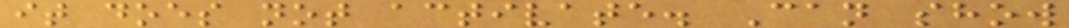it does not activate. Can show
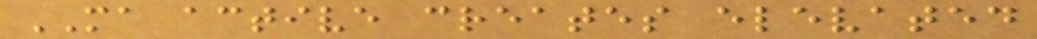MA active creates elevated
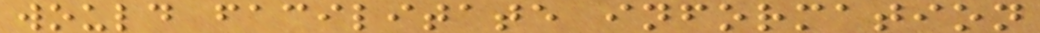would facilitate information
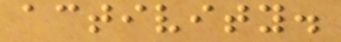activity.
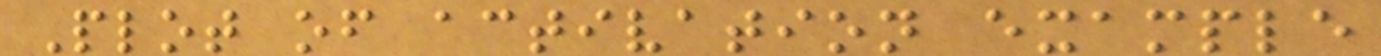Plot of activation example
